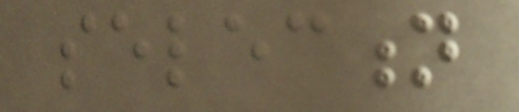selection
